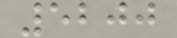5200
